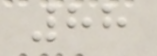88
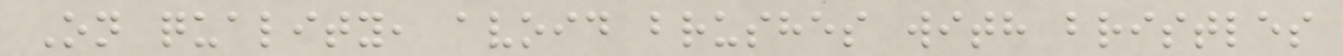On quality, avoid brushes with bristles
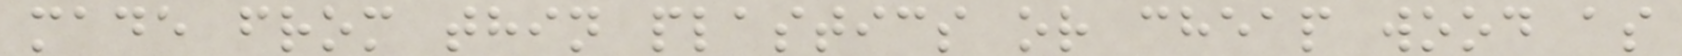made from thin plastics or cheap wood as
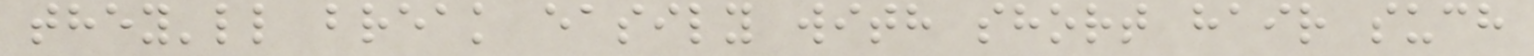they'll break easily with short hair such
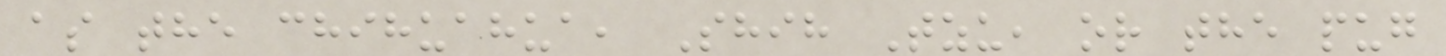as the chihuahua, Shih Tzu, or the pug
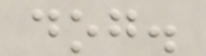dog.
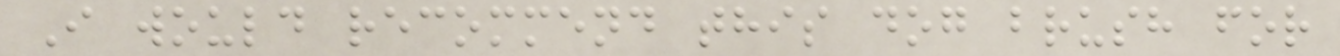I would recommend this dog brush for
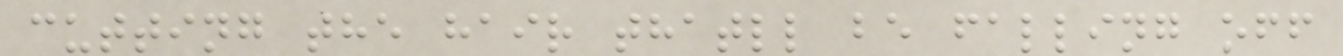cutting the hair thatll be falling off
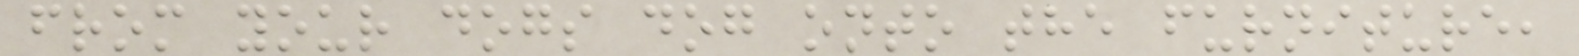from your dogs dog onto the furniture,
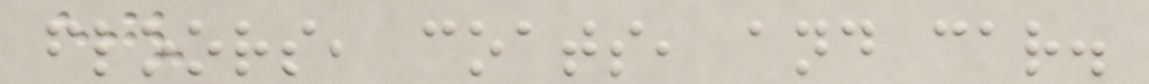floors, coats, and car.
